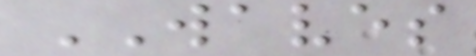WAVES
